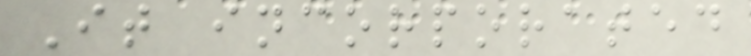It incorporated
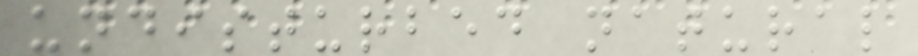undisturbed natural
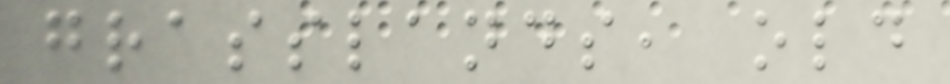grasslands, old
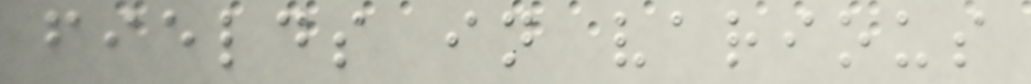fields in various
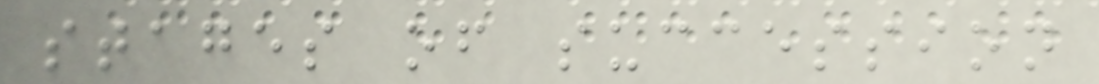stages of succession
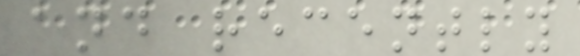and recently
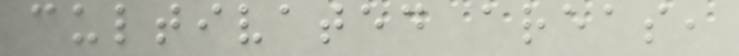cultivated areas,
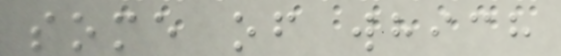some of which
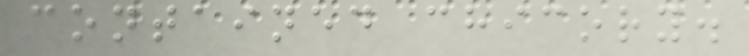contained chicory.
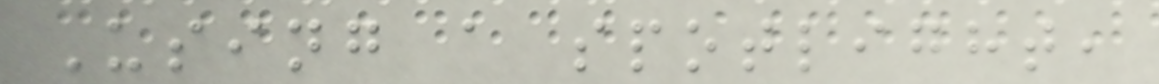Using a spotlight,
